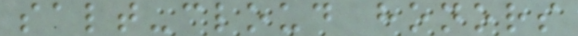salt-cloud honors
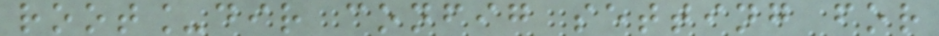root_dir config setting for
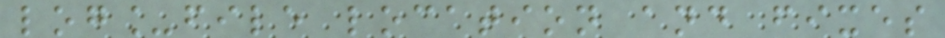log_file location and fixes
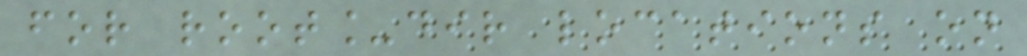for root_dir locations on
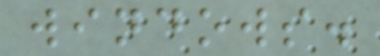windows.
